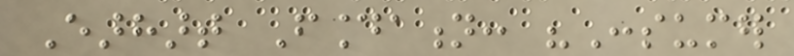Earhart Foundation: "Consumer
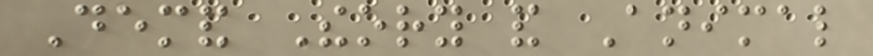Demand Theory and Animal
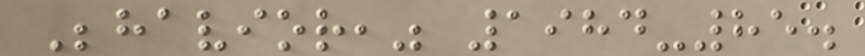Behavior," 1984-85.
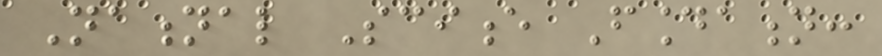National Science Foundation:
